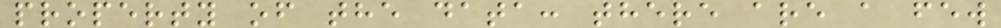property of the data: there are a few
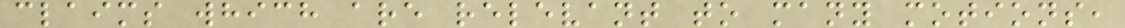claims which are relevant to many motions,
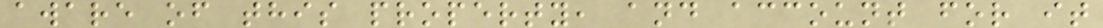aware of this property, and account for it
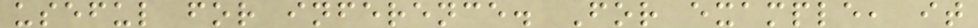useful for inference. For example, it
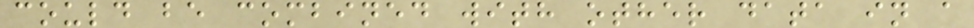could be combined with other data in a
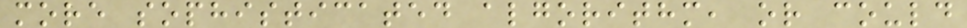more sophisticated algorithm, or could
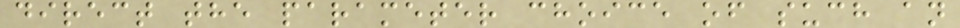direct the parameter choice of such an
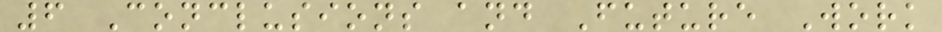6 Conclusions and Future Work
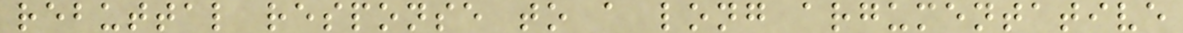rebuttal response to a long argumentative
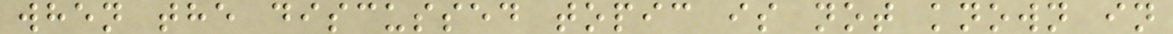when the discussed topic is not known in
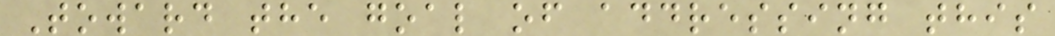Toward the goal of addressing this
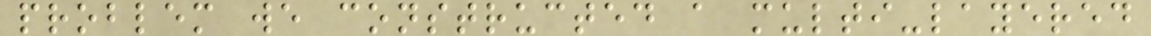problem we constructed a multi-layered
